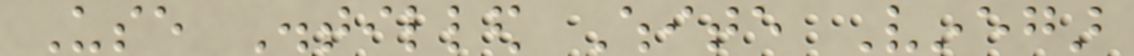Use Distilled White Vinegar
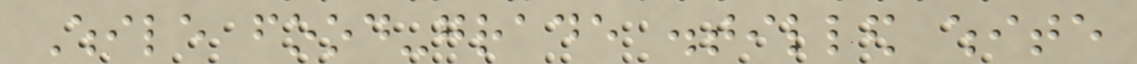While food-grade distilled white
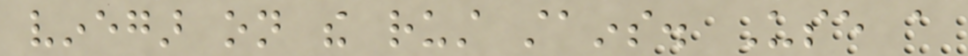vinegar on the rust stains. Use a
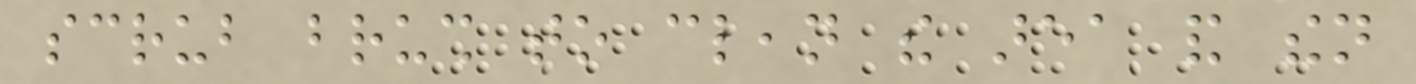scrub brush to clean the area and then
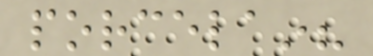porcelain?
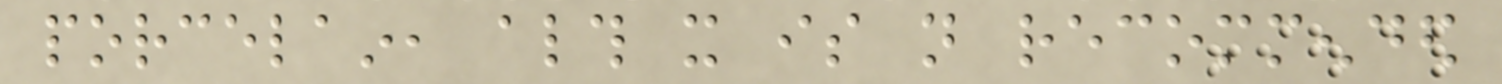porcelain, although it is not recommended
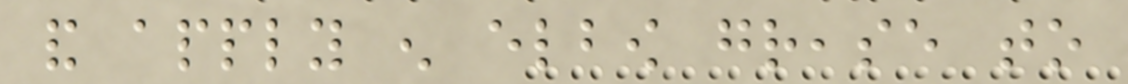and apply enough elbow grease to
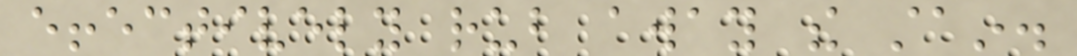effectively rub away the stain.
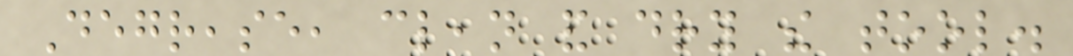Degrease, clean and dry the tool.
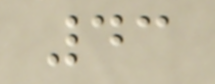43
